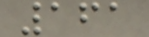161
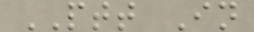PTT In
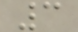3
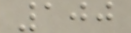100
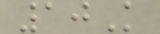10K
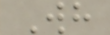Wh
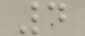4
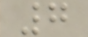7
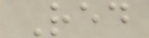Red
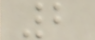2
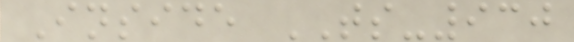Inside TS-930
